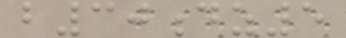b30dz5
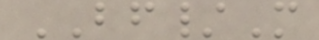BF/M
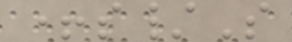+s/S
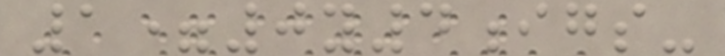1=0y4igs-
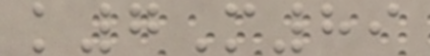k7M89
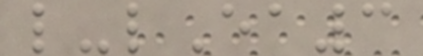l-lEa3
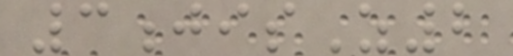3jisZ2
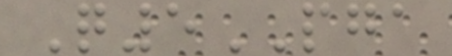Q5PGA
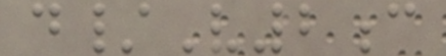d/V2c
